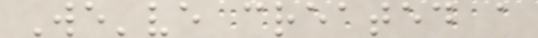We've created a
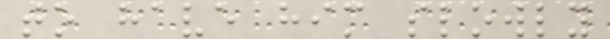to have him slowly
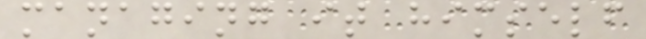managing it himself
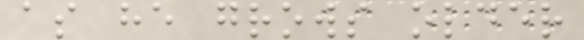as he grows older
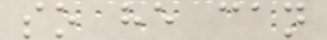so he can
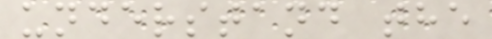understand the
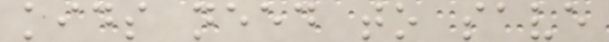kids need to save
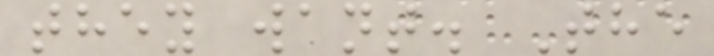they want. The
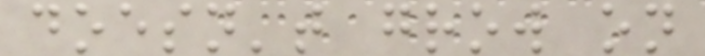doesn't grow on
